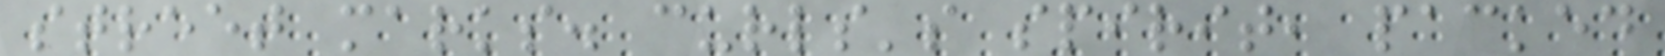street marks. curls's spirit, packed
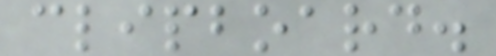clipboard.
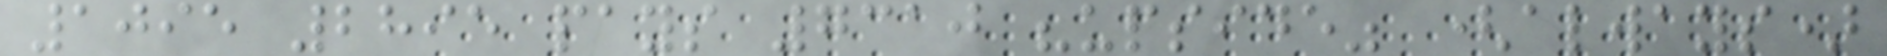1095 2895 pays 7310 "upside" (always)
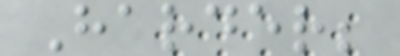Harder;
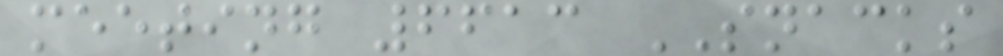meeting 6613 SNACKS
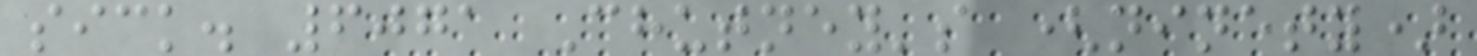sick. 6071 Chutney's (ninety)
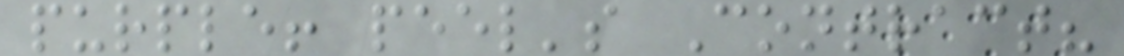purple! peel's Contract?
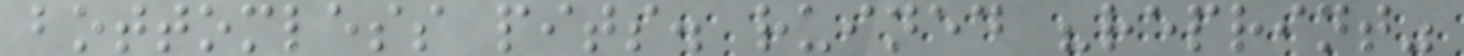bottomless pits. ruined "reprint"
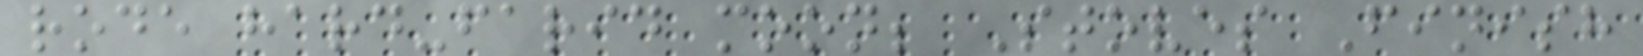rode hard-farid moon; Stoves Finish
